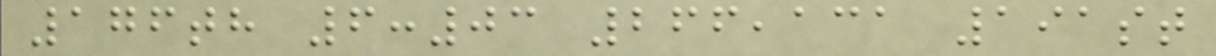176th 6:03 266,131 191st
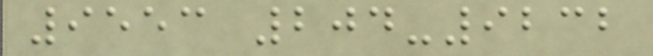9553 204-9232
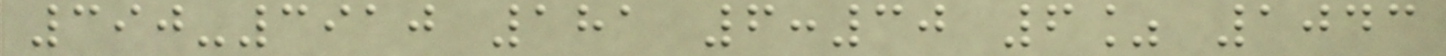390-3910 181 6:30 6% 1043
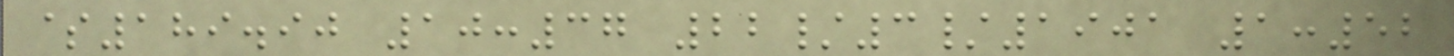$189.90 10:37 22/3/1901 1:52
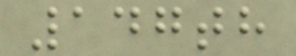147th
